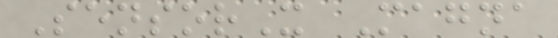SensorX Magna
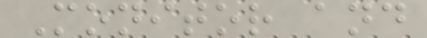Monitor and
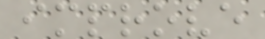improve
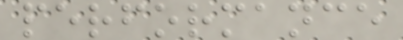performance
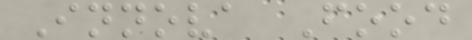Innova Food
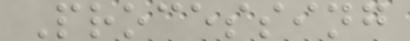Processing
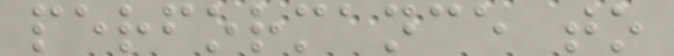performance to
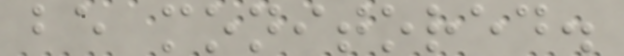be monitored.
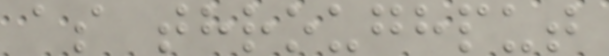as throughput
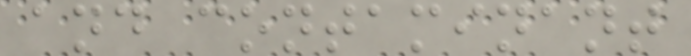and contaminant
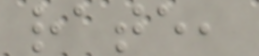rate,
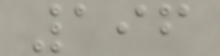196
